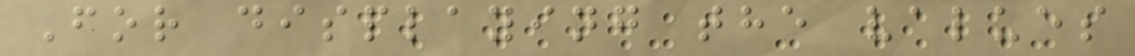For displaying the values
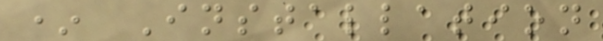* Installation
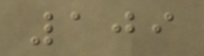109
